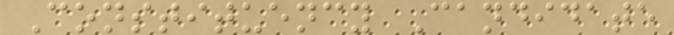Constituency Candidate
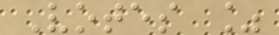Votes %
